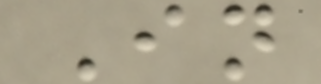In
